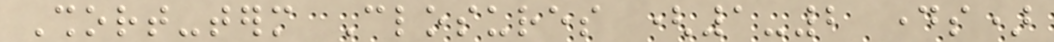Short-term Closures (1-2 days)
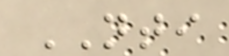NTI
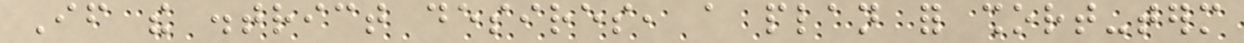If the district desires, a plan for short-term
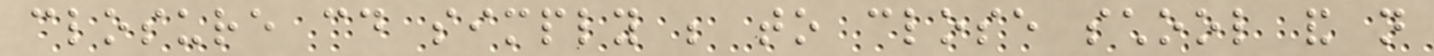closure could simply be to close school and not
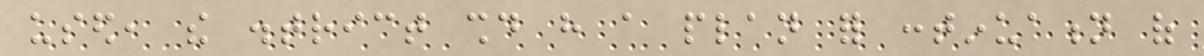used, the district should have a plan for continuation of
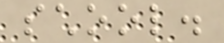school.
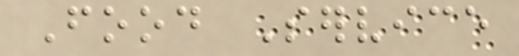Food Service
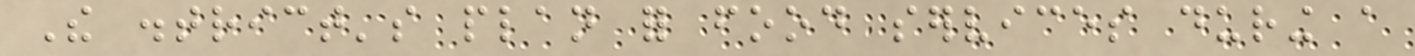The district's plan for food services during a
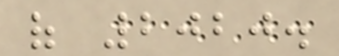of 2020.
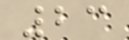23
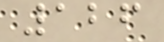126
